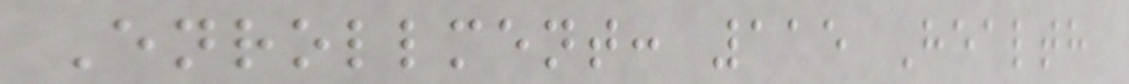Enrollment: 115 Health
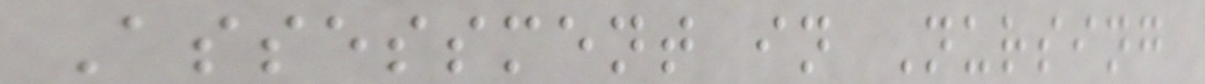Assessment in Nursing
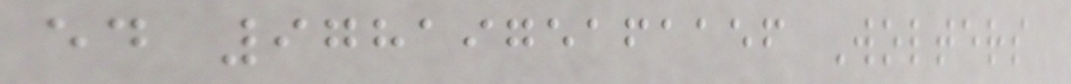ed 9781975161156 Wolters
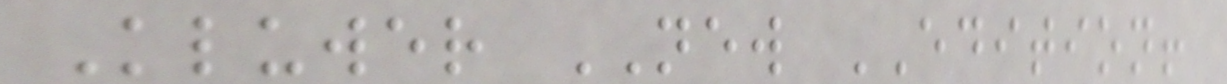Kluwer NEW EDITION!
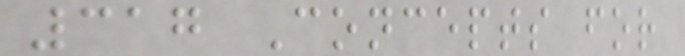317 Concepts for
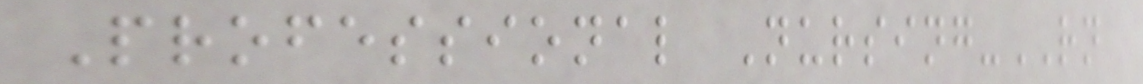Professional Nursing-RN
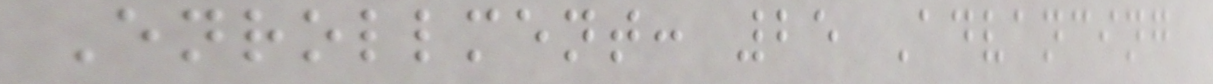Enrollment: 25 Advancing
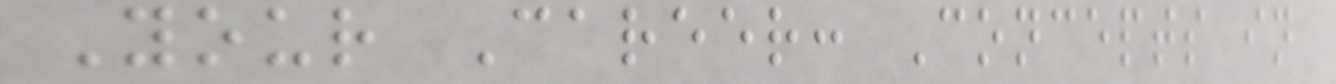Your Career: Concepts in
